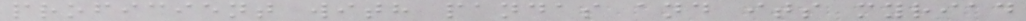proficient with pandas and its myriad
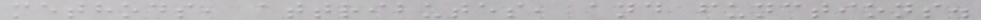methods, attributes, and functions.
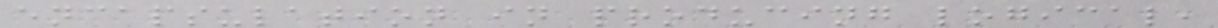encapsulation in producing logical,
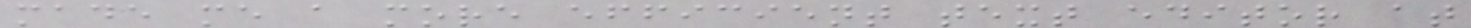made me a more efficient text editor at
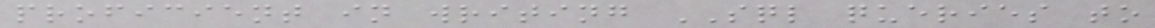proficient in writing SQL queries to
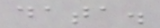data.
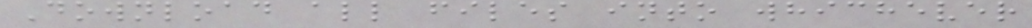Download all files into whichever
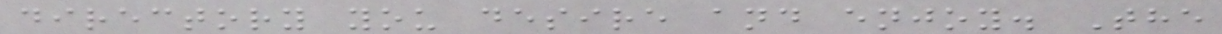directory you desire and enjoy. The
